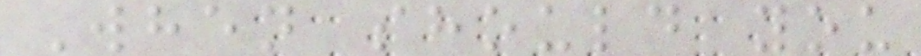When should you
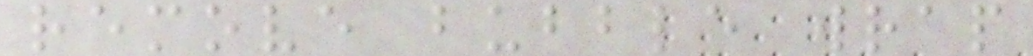remove bubble wrap
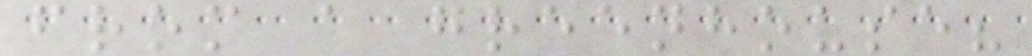from a greenhouse?
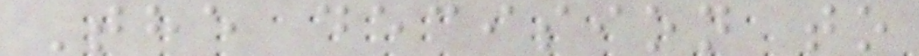The decision to
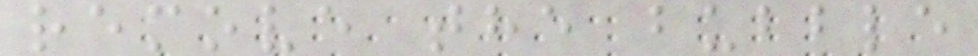remove the bubble
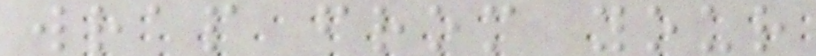wrap from your
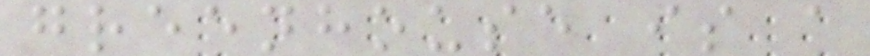greenhouse is a
